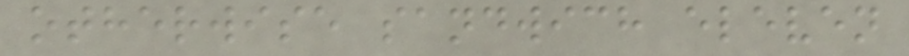otherwise sandwich eleven
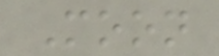Moon
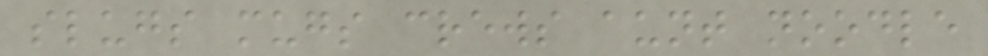slugs mugs crews aunt noodle
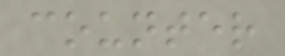counter
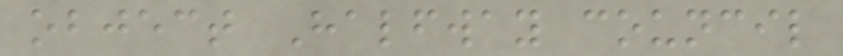object Halfway council
